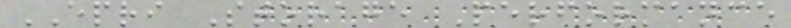EPRI Storage Performance
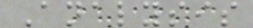Analysis
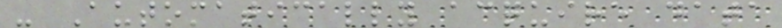- Automatically acquire data
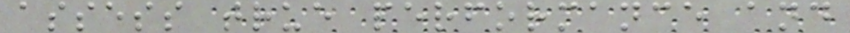assess true performance and
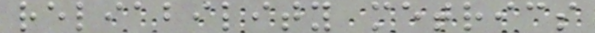reliability metrics
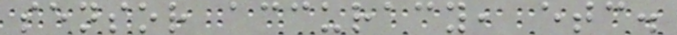sensor accuracy, etc.
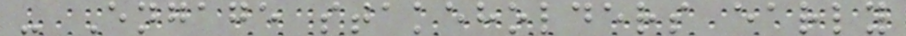- Engage stakeholders early
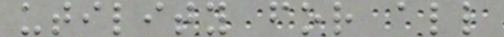utility for all
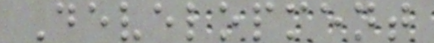Development
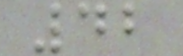42
